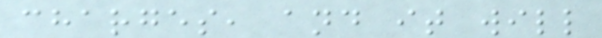charges, and it will
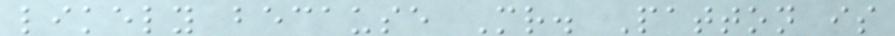likely because Mr. Patton is
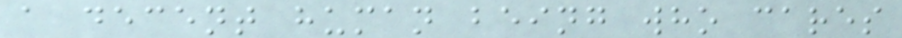a decent human being who cares
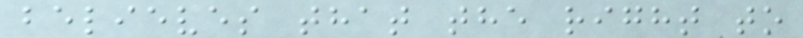believes that the right to
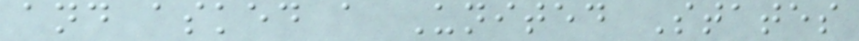and asked a United States
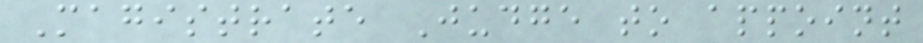Magistrate Judge to appoint
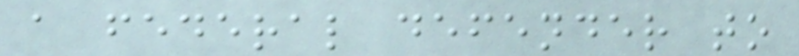a federal defender to
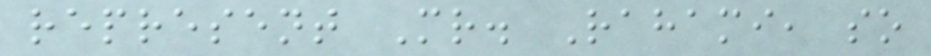represent Mr. Rahami, so
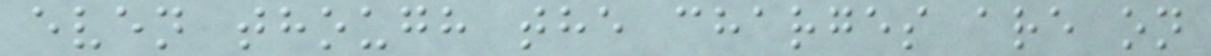even though the charges are on
